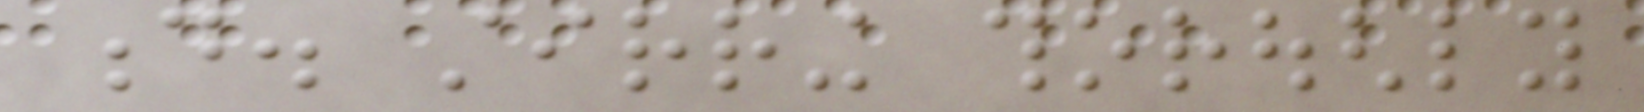d. stirring thoroughly
